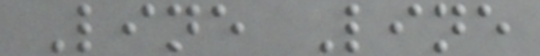Line Line
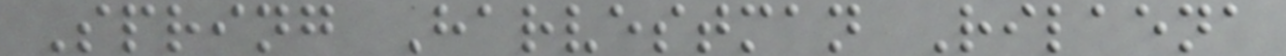Spring Harvestman Rilaena
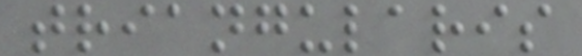triangularis
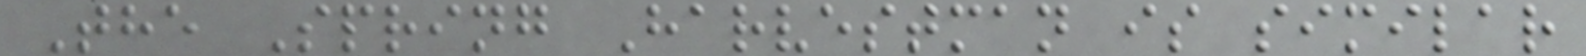The Spring Harvestman is similar
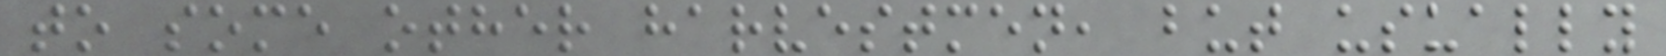to some other harvestmen, but usually
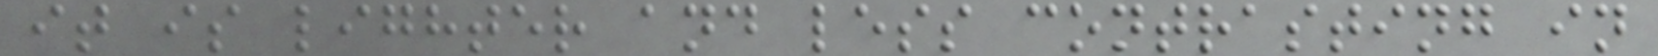it is lighter and less contrasting in
